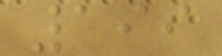199
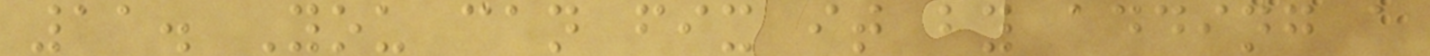11. You can fix it by adding a
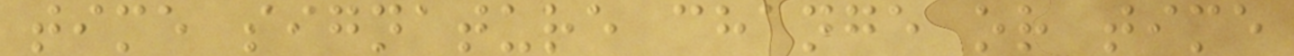time signature change or time
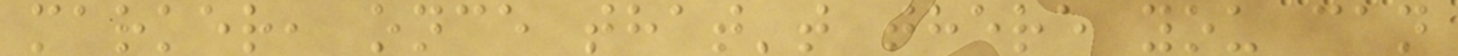marker, once that't there you can
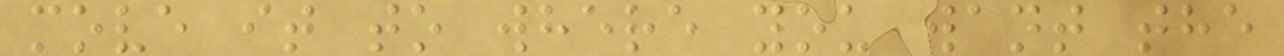move it to where you want the
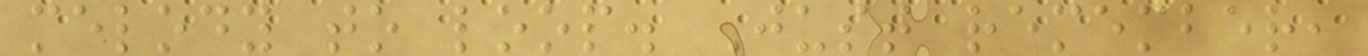melody to loop. Just remember,
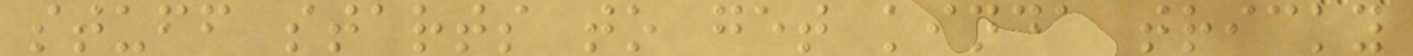stuff starts to get kinda tricky
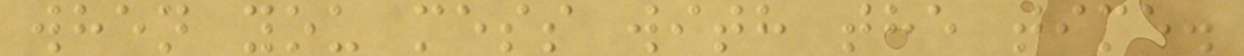when you mess with the time.
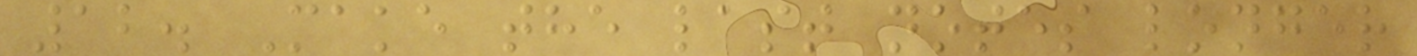12. Make the last notes longer
